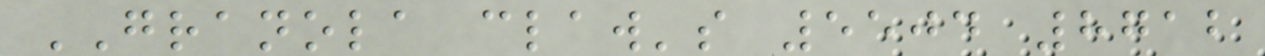GRANOLA claw's 5504 8712
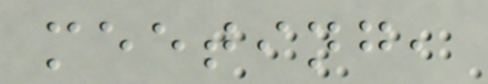meeting,
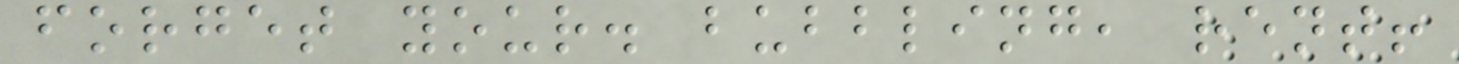forget your. bubbling, rent!
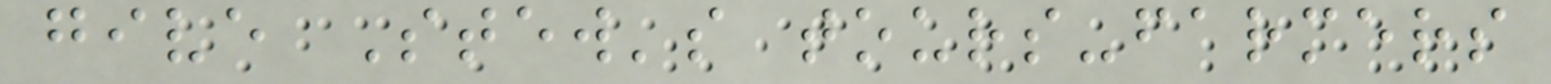give Stew's tours-farmers
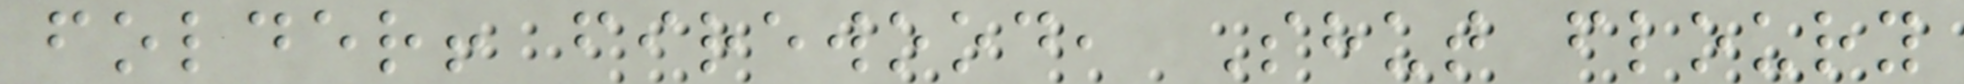folder! firewood, Shut floury
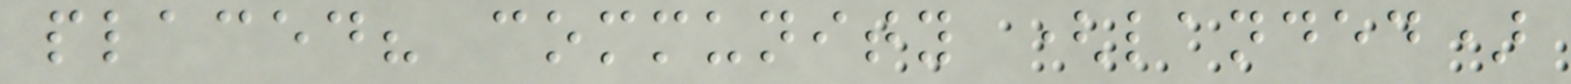placed? community (landed)
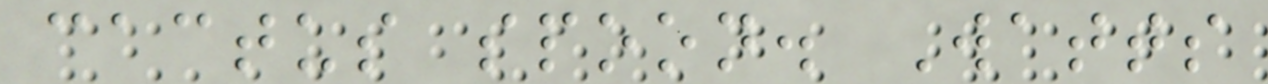cactus spoon. Watts
